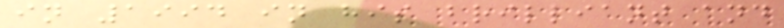in 1994 in his brilliant and
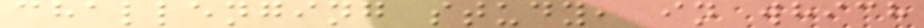challenging study, in which
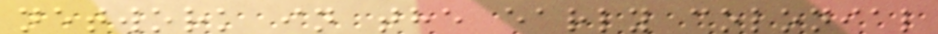network in the early colonial
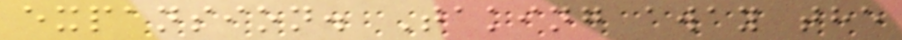expansion. Taking away the
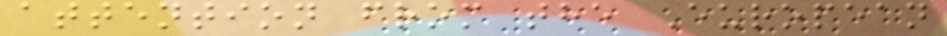attention from the European
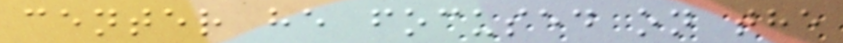center he focused on the
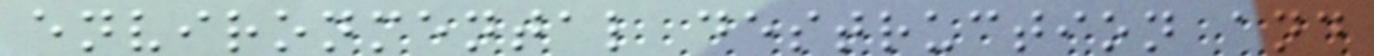environmental destruction and
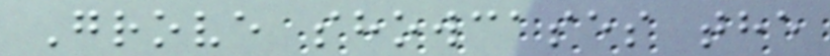Grove showcases the
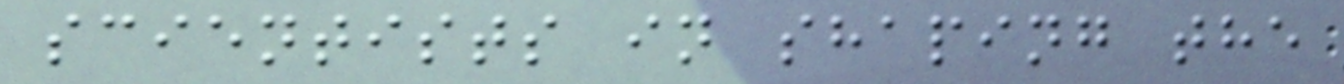scientists in shaping the
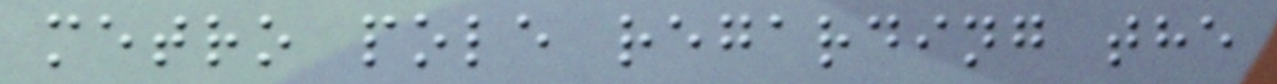metro pole regarding the
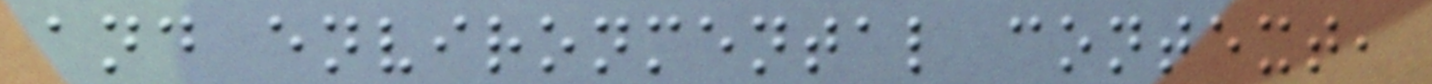and environmental context,
